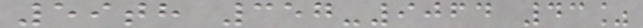59th 357-9064 43%
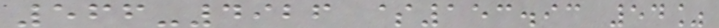566-4926 $153.93 54%
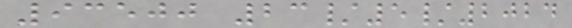93500 23/5/2024
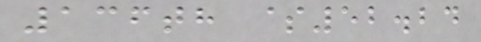136th $52.24
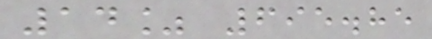14% 695.85
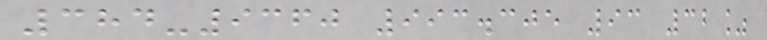384-9360 993.305 93 32%
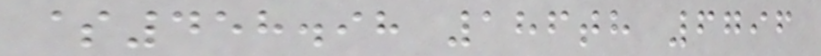$458.98 186th 6796
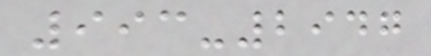993-2947
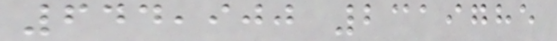644,900 2319785
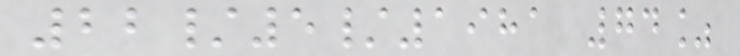22/5/1981 74%
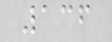136
